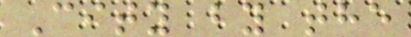City by the
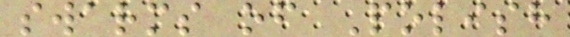swarms of Polish
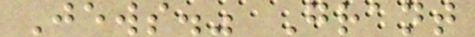Jews." Grant
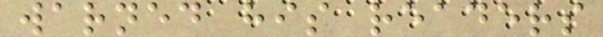warned his readers
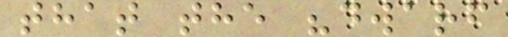that the "dwarf
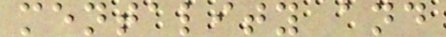mentality and
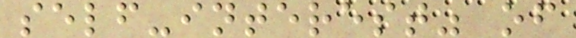self-interest" of
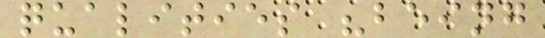qualities "being
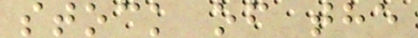stock of the
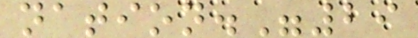nation."29
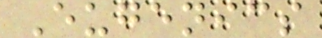Eugenics
